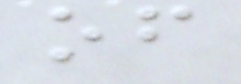of
